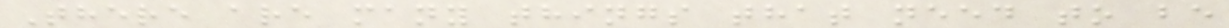There are many things that need to be
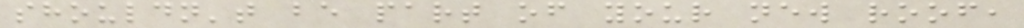shouldn't be part of your new roof,
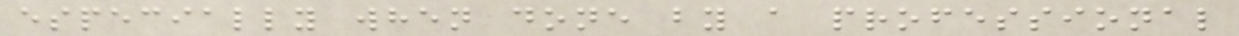especially when done by a professional
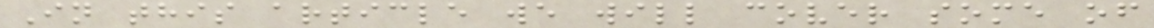In this article we will cover some of
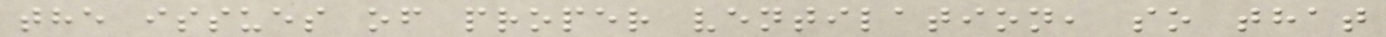the issues of proper ventilation, so that
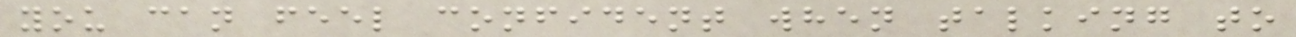you can feel confident when talking to
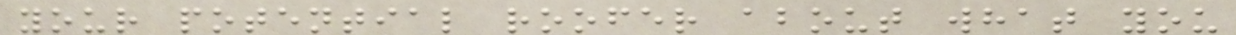your potential roofer about what you
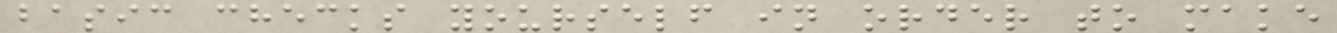basic checks yourself in order to make
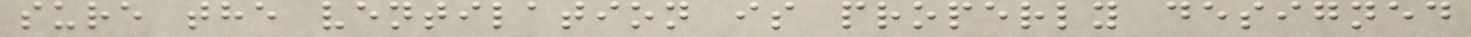sure the ventilation is properly designed
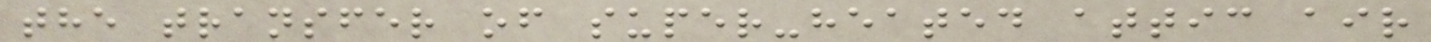the transfer of super-heated attic air
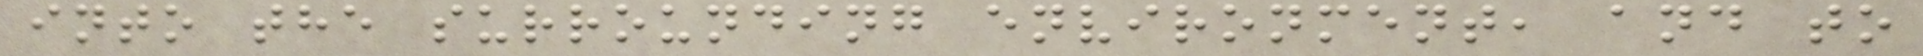into the surrounding environment, and to
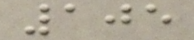105
